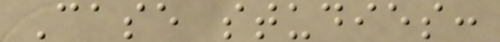Case studies:
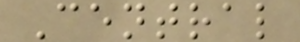Central
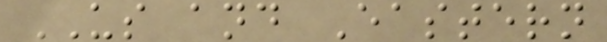US and Eastern
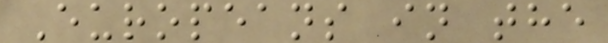Europeans in the
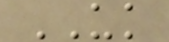UK
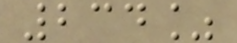234%
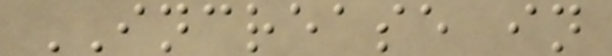INCREASE in
